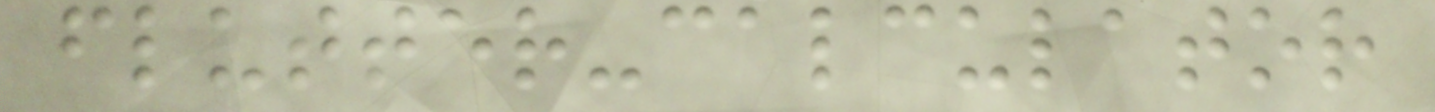flutter-calculator
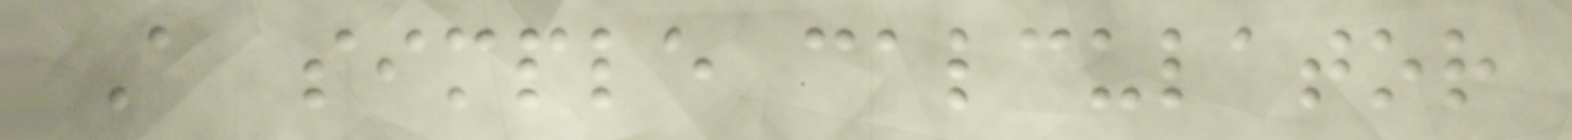A simple calculator
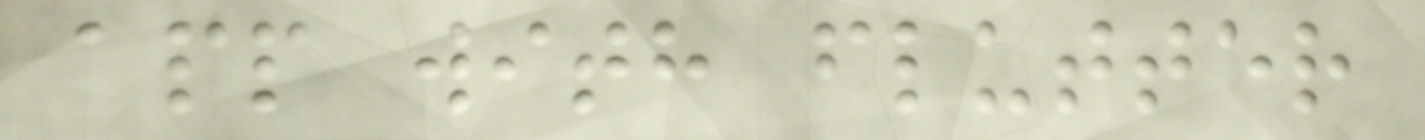app with flutter
